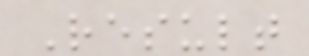Result
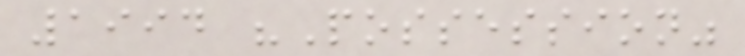1994 "Possession"
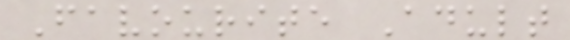Favourite Adult
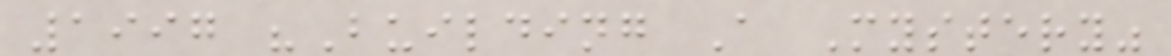1997 "Building A Mystery"
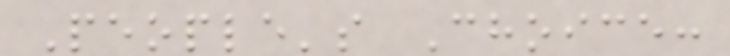People's Choice:
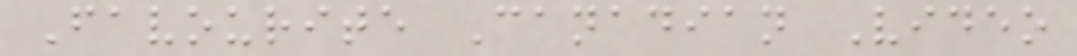Favourite Canadian Video
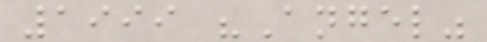1999 "Angel"
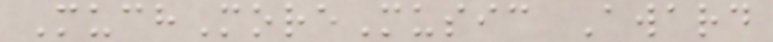MuchMoreMusic Award
